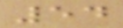54
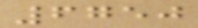6750
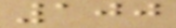100
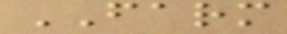FARM
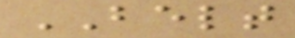BELT
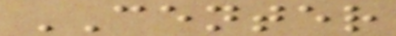CENTER
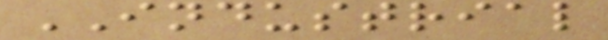INDUSTRIAL
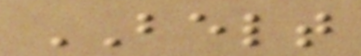BELT
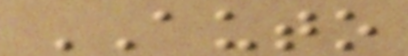AUTO
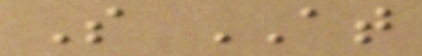S AT
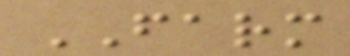FARM
